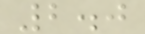2.0
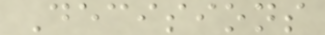Decisions
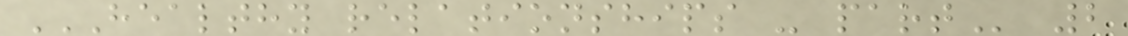HEALTHY RELATIONSHIPS - PART 2
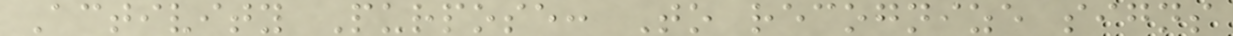Activity Purpose: To recognize signs
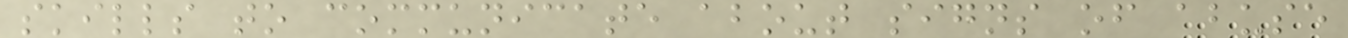skills to communicate about signs of abuse
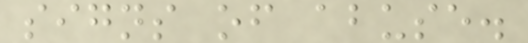signs of abuse.
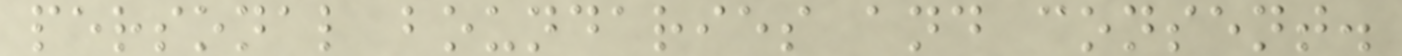personal boundaries and consent.
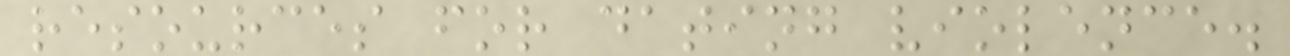resources for dating violence.
